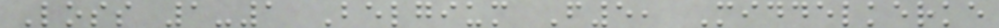Loss 1-1 Belgium F5, Middelkerke
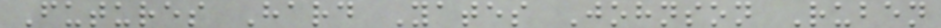Futures Hard Yates Johnson Ruben
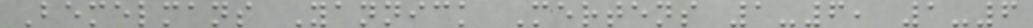Bemelmans Yannick Mertens 1-6, 1-6
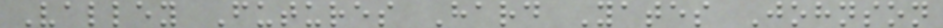Valley Futures Hard Yates Johnson
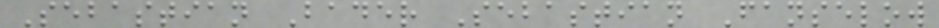Sebastian Bader Sebastian Fanselow
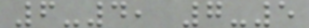6-4, 7-5
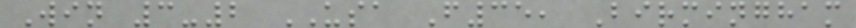Win 3-2 USA F35, Birmingham
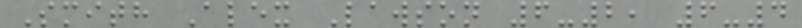Smith Alex Lawson 6-2, 6-4
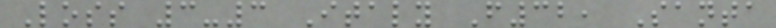Loss 3-3 Italy F32, Santa
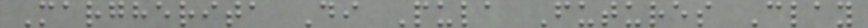Margherita Di Pula Futures Clay
